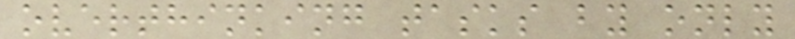overthinking tasks by only
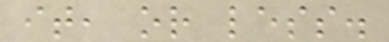it, or less.
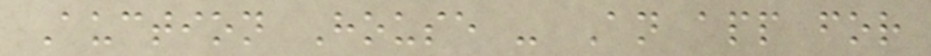Auction House - An app for
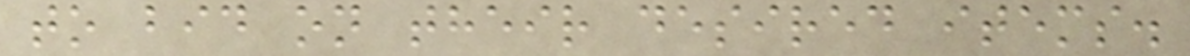to bid on their desired items.
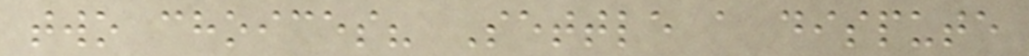two choices? Settle a dispute
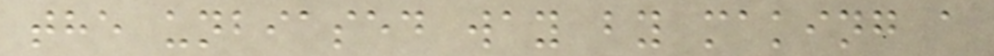the unbiased way by making a
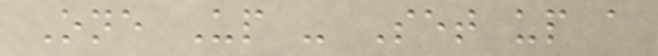One Up - Set up a
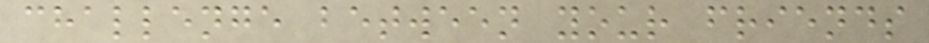challenge between your friends
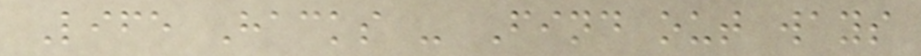Life Hacks - Find out ways
